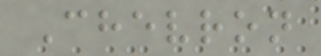Chevron
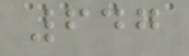647
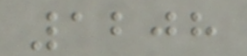1208
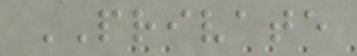PRIVATE
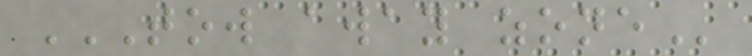TOW AWAY ZONE
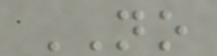NO
